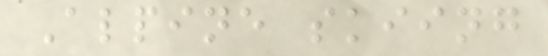Alpine skiing
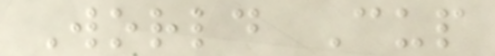World Cup
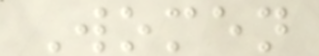Women
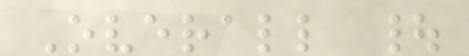Overall |
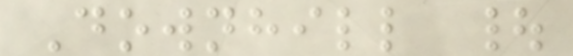Downhill |
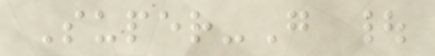Super-G |
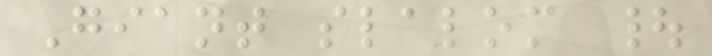Giant slalom |
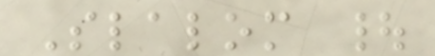Slalom |
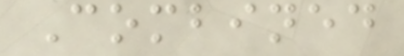Combined
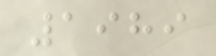1989
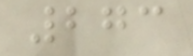273
